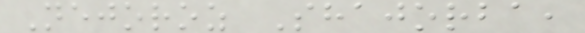Nejoroz Shajorba,
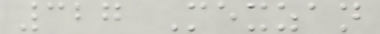327 Mexzan
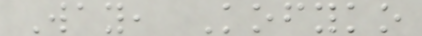Way, Kofyko
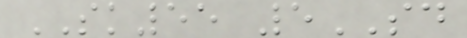SK55 5SD
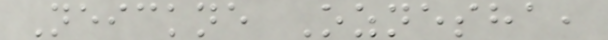Neickne Oznesha,
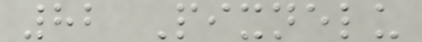82 Pixnelu
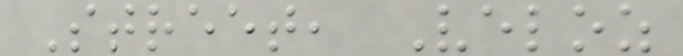Street, Veloz
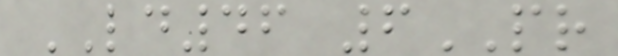LD46 6PR
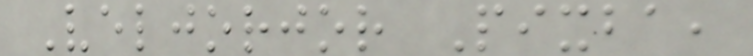Veljorjor Pixba,
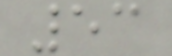53
